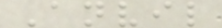Anvil
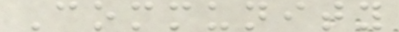Community
